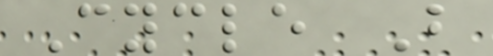Cycle B
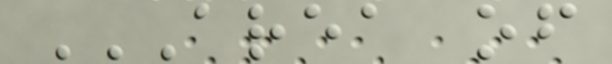AREA OF
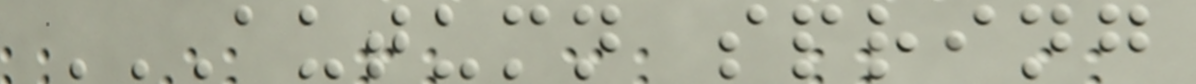AUTUMN SPRING
